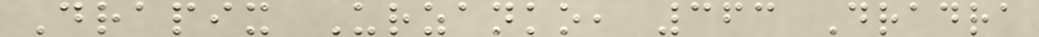Drapix Urzanko, 363 Dradra
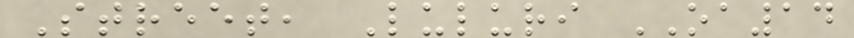Street, Luluri OA14
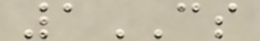1CS
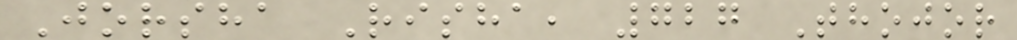Jorsha Risha, 727 Thojor
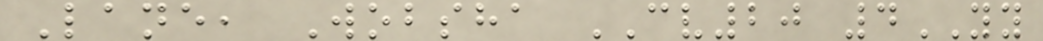Lane, Wobsha CV20 4YY
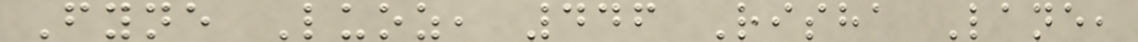Fyne Luoz, 446 Risha Lane,
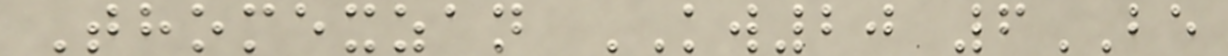Thomexzan KW20 6BE
